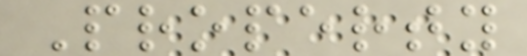Property
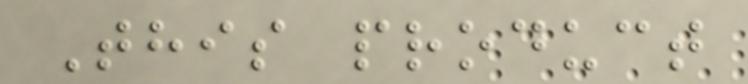This product
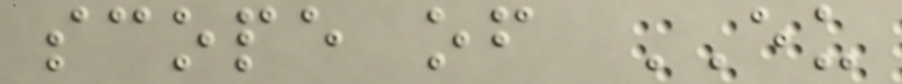scope of EU
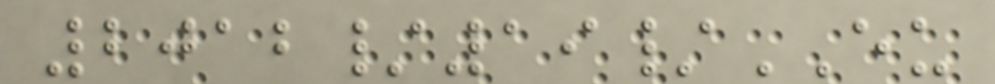2012/19/EU
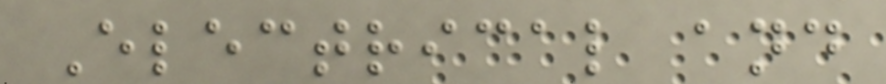Electrical and
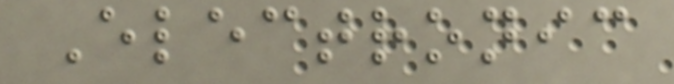Electronic
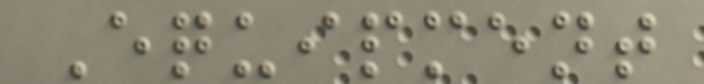Equipment
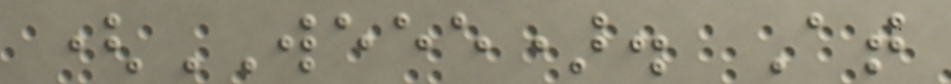(WEEE). At
